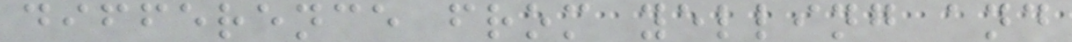difference from yelling and
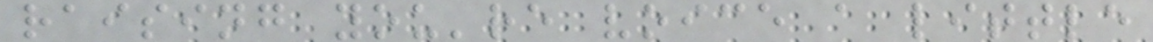raising you're voice a little
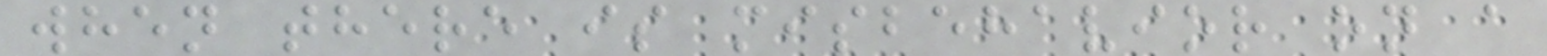when there is misbehavior on a
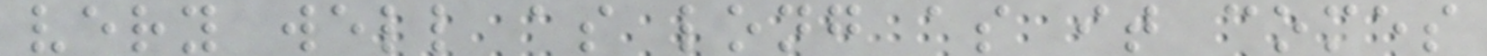very well as long as it comes
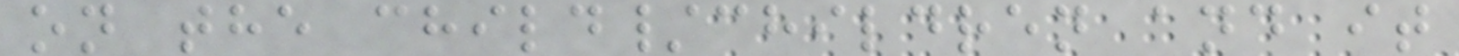on the child/children and it
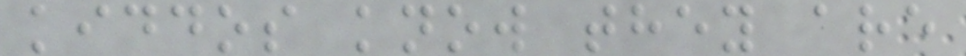kiddos know they are
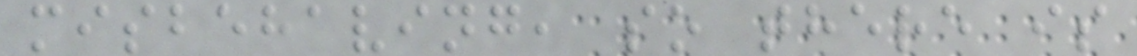misbehaving, so there is
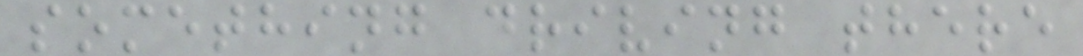something driving there
